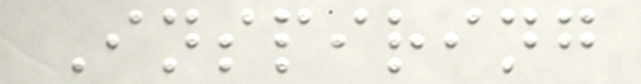Inspiring
